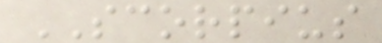SCORPIUS
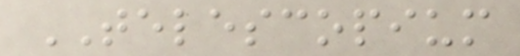TELESCOPIUM
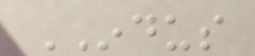INDUS
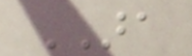ARA
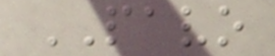PAVO
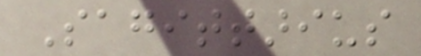Sagittarius
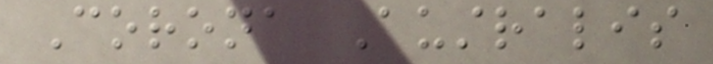Corona Australis
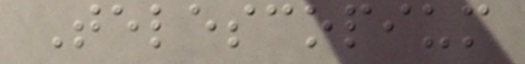Telescopium
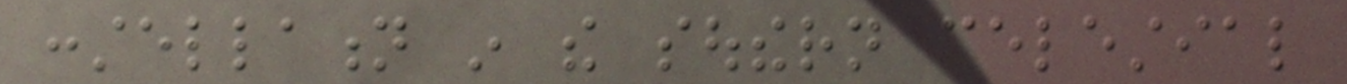constellation in the southern celestial
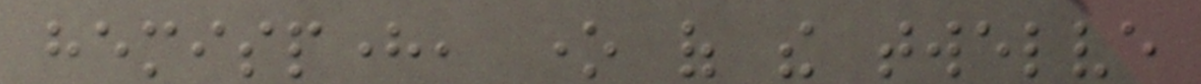hemisphere, one of the twelve
